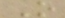O
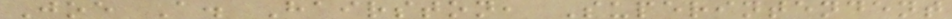Joe A. Hairston, Superintendent
